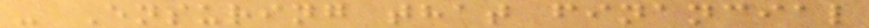- Ensuring that financial
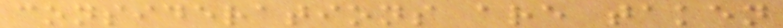considerations are taken
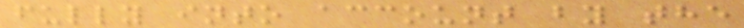fully into account by the
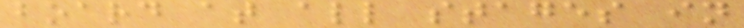board at all stages in
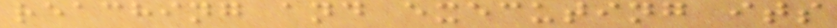reaching and executing its
